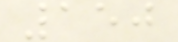150
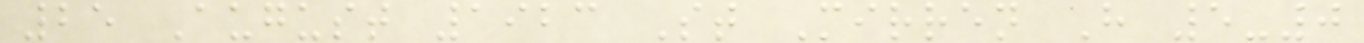25 August 1923 St Mirren H 5-0
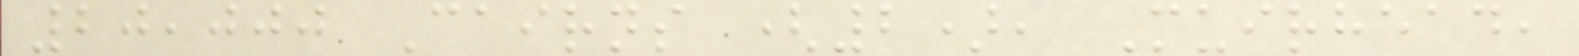20,000 Cairns (2), Muirhead,
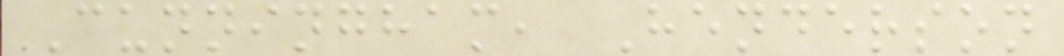Cunningham, Henderson
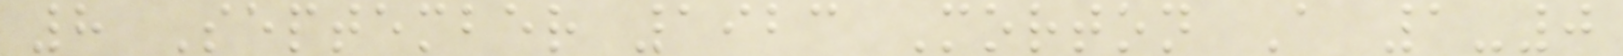8 September 1923 Morton A 1-0
